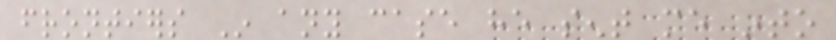frontiers In any case he sent me into
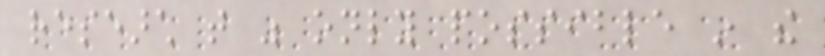research that was only possible in the
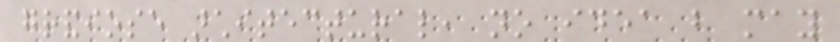grandiose architectural, no idea but may
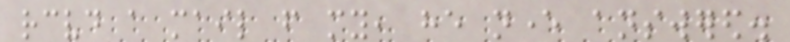received a mail from my, he never answered.
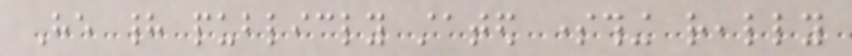He had publicly stated something really
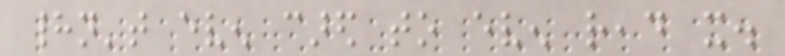hadn't even cared to even read it.
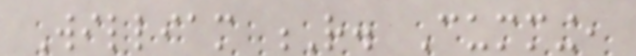William R. Cumming,
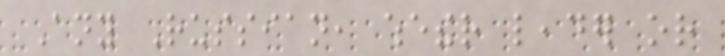Any Russian, whether leader or
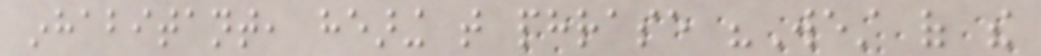inhabitant, hearing that phrase "West of the
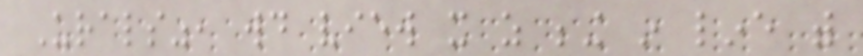Urals", would view it as being in line with
